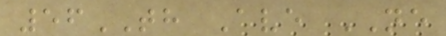56TH Ave NE
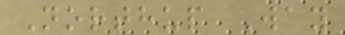Northup Way
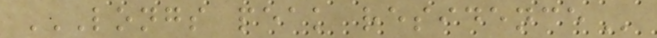LONGS PEAK RESIDENCE
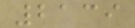2139
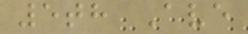5th Ave
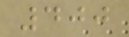400
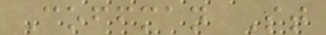Coffman St
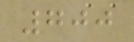700
